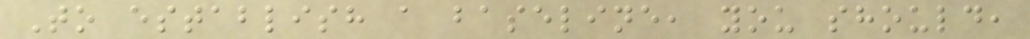To establish a baseline, you should,
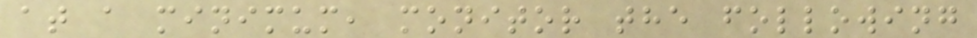at a minimum, monitor the following
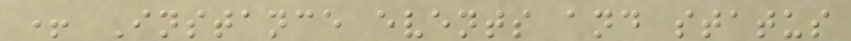+ Instance events and status
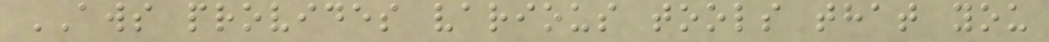AWS provides various tools that you
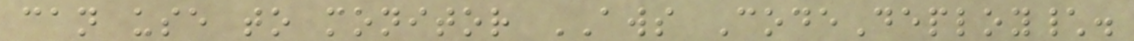can use to monitor AWS CodeDeploy\.
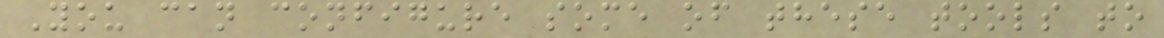You can configure some of these tools to
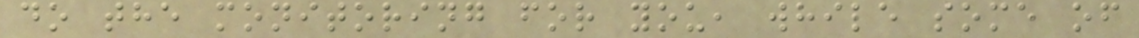do the monitoring for you, while some of
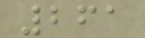261
